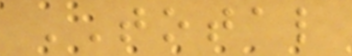TOTAL
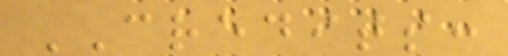CREDITS:
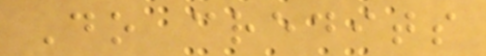Do credits
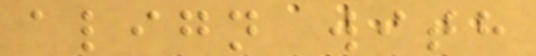align with
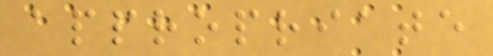appropriate
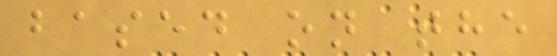based on the
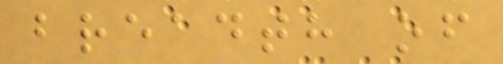breadth of
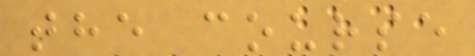the course
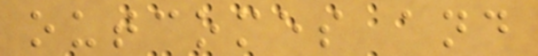outcomes and
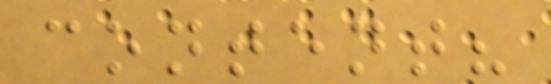content?
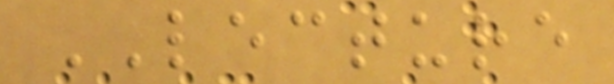LECTURE
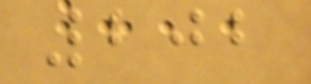202
